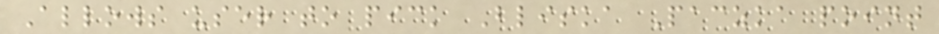Allows user to pick Bliska Paczka point
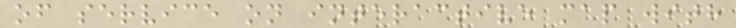of service on interactive map with
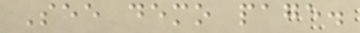See demo page.
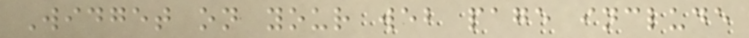Widget on your web page include
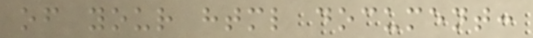of your html document:
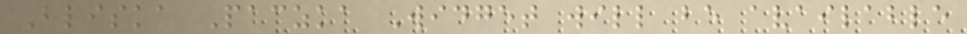Bliska Paczka Widget will be available
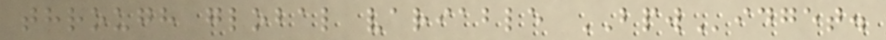through global variable BPWidget.
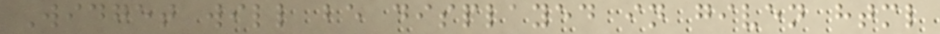Widget will be displayed in given html
